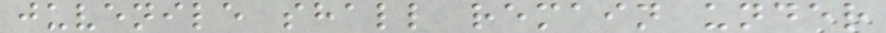juvenile shall remain under
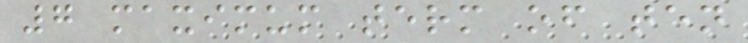7 maximum term of ten
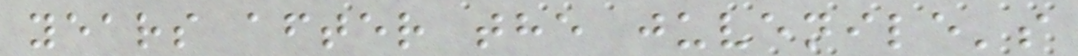years after the juvenile's
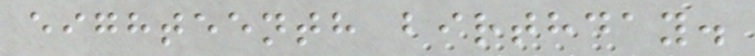eighteenth birthday.
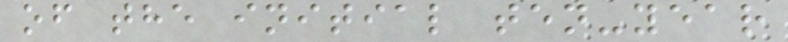of the initial ten-year
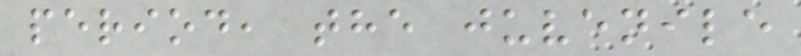period, the juvenile
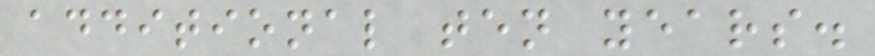additional ten years.
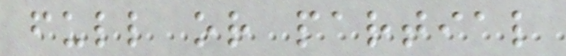full or partial
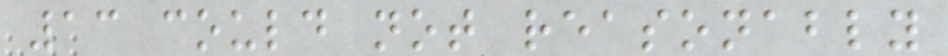13 could not reasonably
